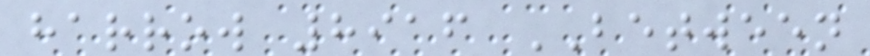harrow 8916 BETWEEN
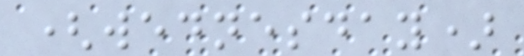(wednesday)
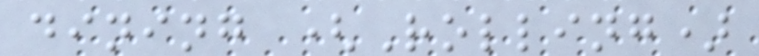dining (Rolling)
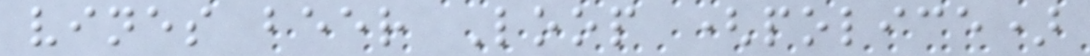vines beer Loop (police)
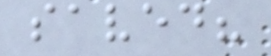saved?
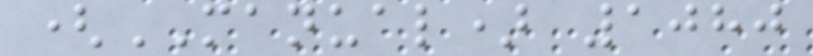(MANUAL) 1080
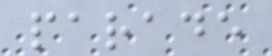parade
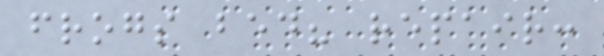frogs bed? repair:
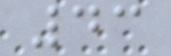43
